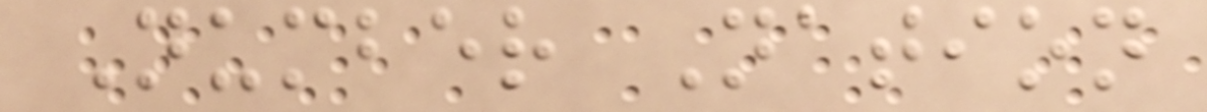Number Nation
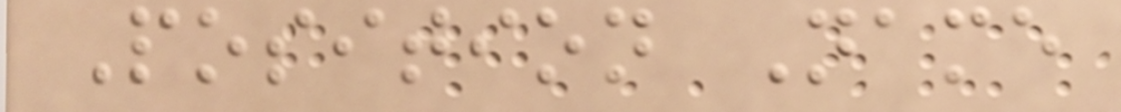Position Name
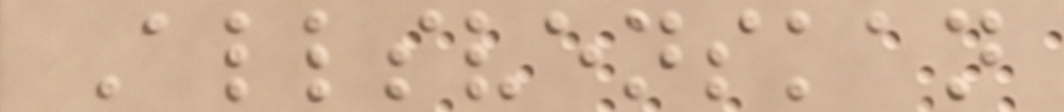Allsvenskan
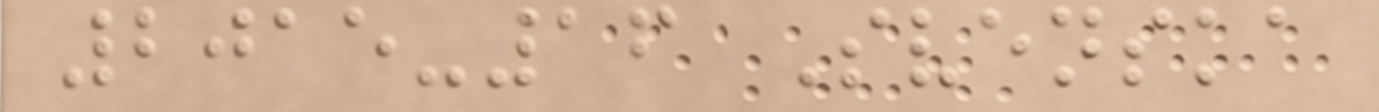2015-16 Svenska
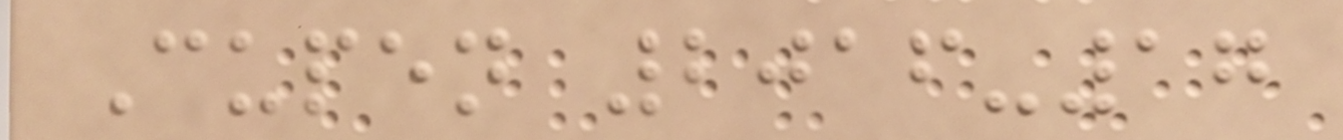Cupen 2016-17
